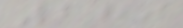289
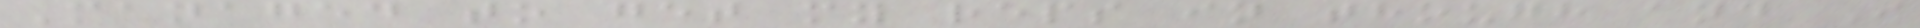Managed to get my reps in though and I
